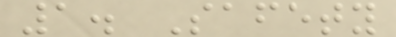1. Safety
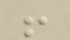!
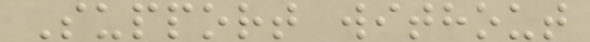Support without
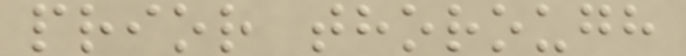prior thorough
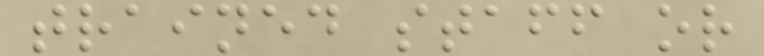trained staff or
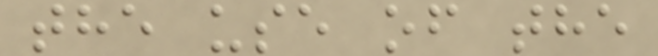the use of the
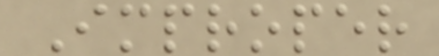Improper
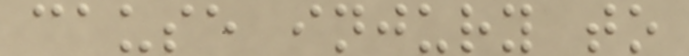cause injury to
